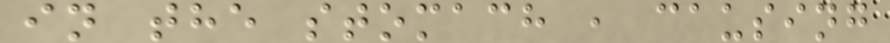in the stomach , causing
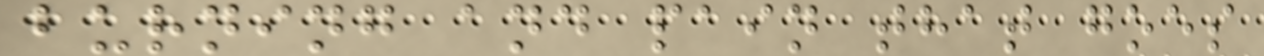burning and pain that goes
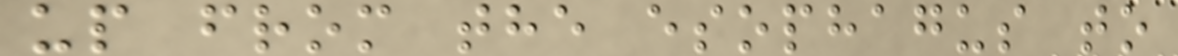up from the esophagus to
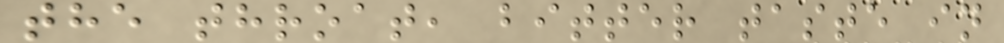the throat, bitter taste in
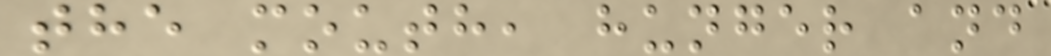the mouth, hunger and
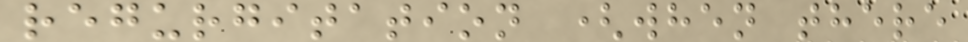regurgitation (when there
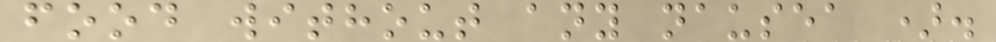food without any nausea ).
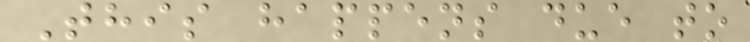This happens due to
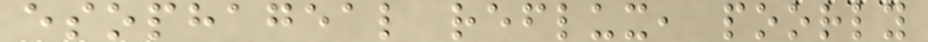esophageal reflux, poorly
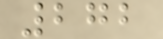272
